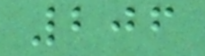206
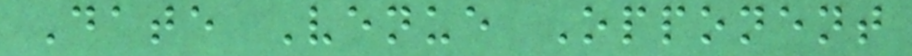Date Venue Opponent
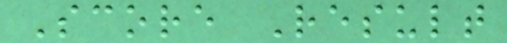Score Result
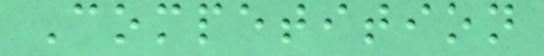Competition
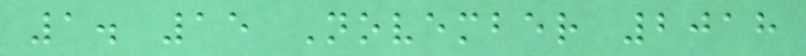1. 15 November 2018
